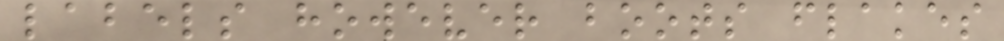labels however boots flakes
